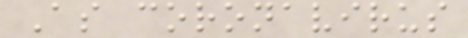As coronavirus
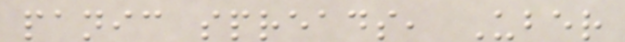panic spreads, Uber
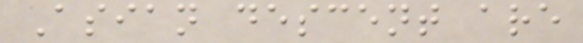Asian descent are
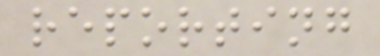reporting
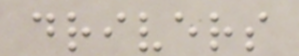drivers
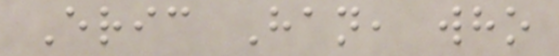Eric Han, who
